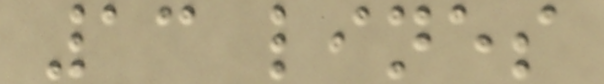13 lines
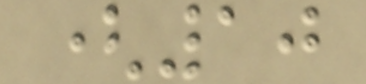(10
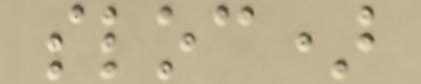sloc)
